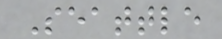Seattle
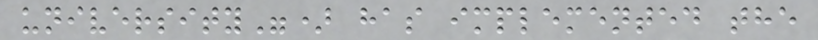university") has implemented the
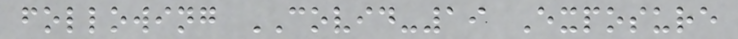following COVID-19 Exposure
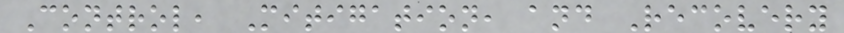Control, Mitigation, and Recovery
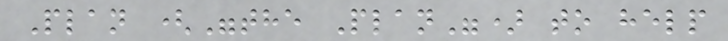Plan ("the Plan") to help
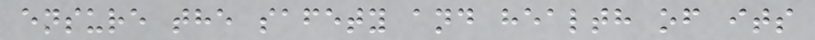ensure the safety and health of its
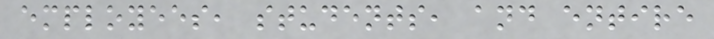employees, students, and entire
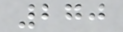270
